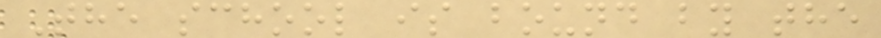The school is bound by the
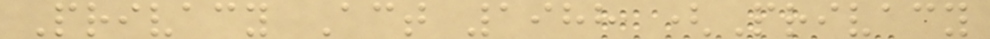Privacy Act 1988 (Privacy
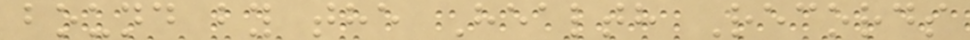bound by the Health Records
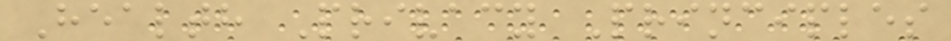Health Privacy Principles
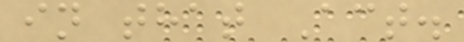in that Act.
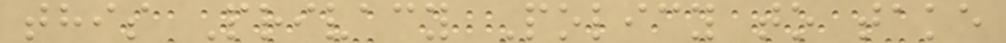this Privacy Policy to take
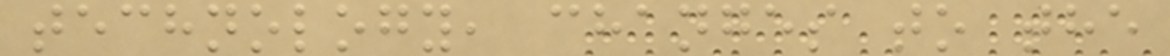technology, changes to the
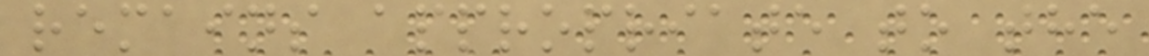remains appropriate to the
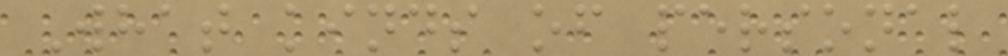What kinds of personal
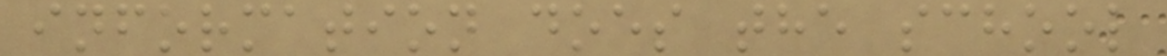information does the school
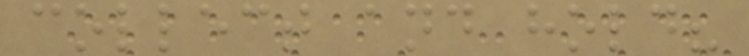collect and hold?
